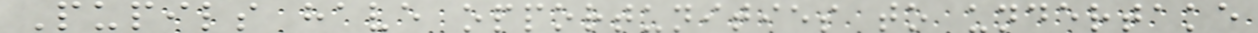Pupils have opportunities to undertake
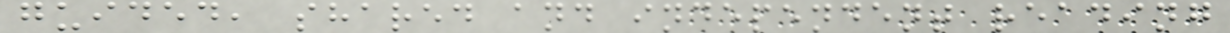guided, shared and independent reading
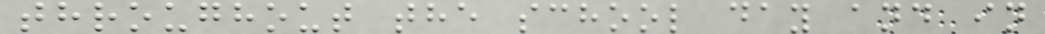throughout the school day and in
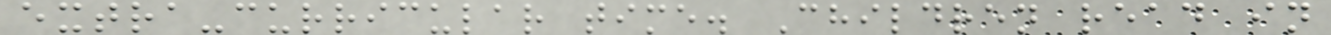extra-curricular time. Children read in
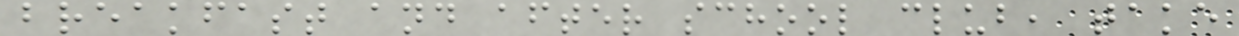breakfast and after school club, take
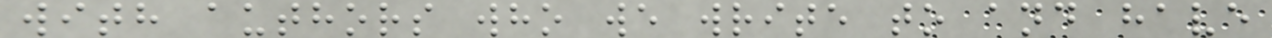with authors who we write to and have
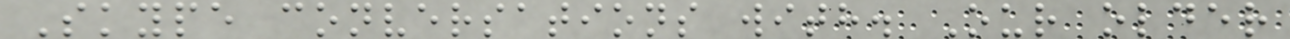Skype conversations with. Our older
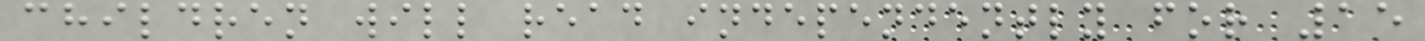children will read independently for 15
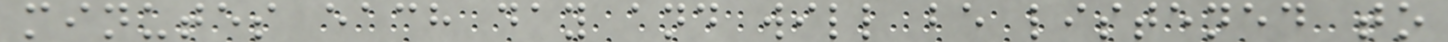minutes each day and will be listened to
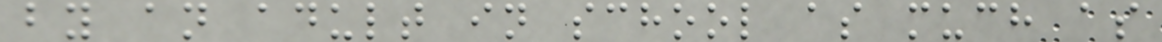by an adult in school as much as
